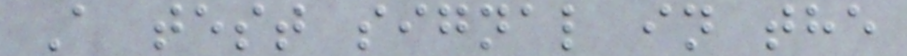A test signal in the
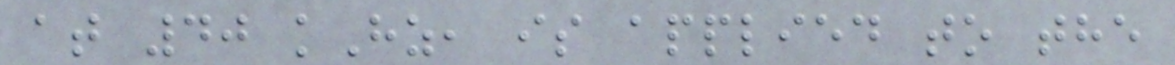at 40 kHz, is applied to the
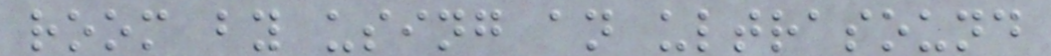room by using an ultrasound
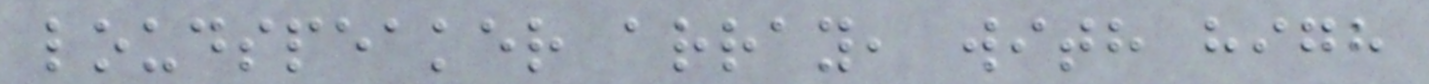loudspeaker array, with high
